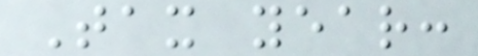Tax year:
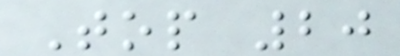Top 20
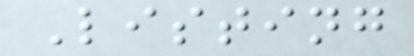Listing
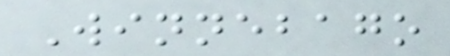Winnebago
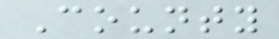County
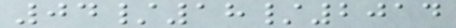04/18/2014
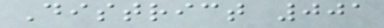District 001
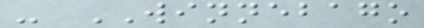- WINNEBAGO
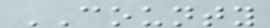COUNTY
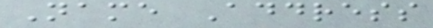Name Address
